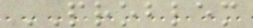PROBLEM
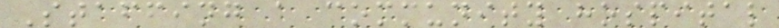Staffing a community hospital
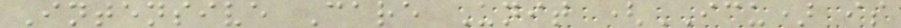Intensive Care Unit (ICU) is
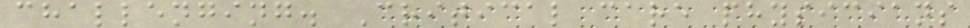challenging. Critical care physicians
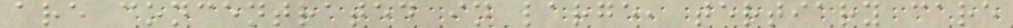are concentrated in large, tertiary care
